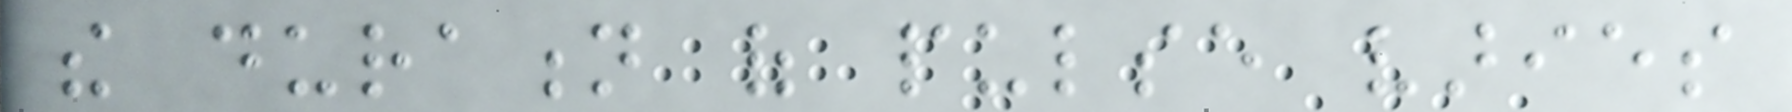the duration of pulse varies
